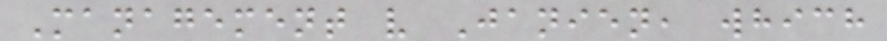Management v Janien, which
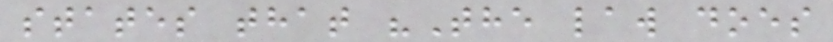states that "The law does
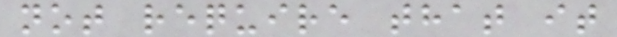not require that it
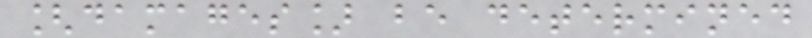[damages] be determined
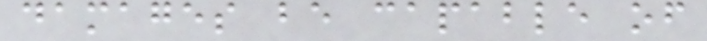damages be capable of
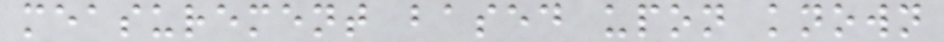measurement based upon known
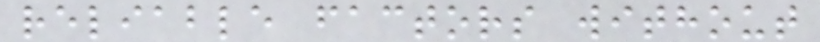reliable factors without
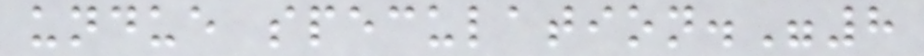undue speculation."8
